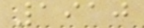1910
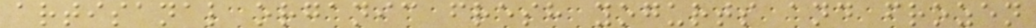artisanal organic fresh yogurts and frozen
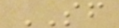SF
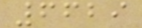6629
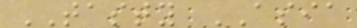TASTY ASIA
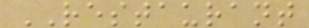RESTAURANT
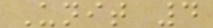Unit 4
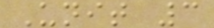Unit 3
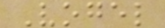Vogel
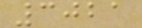3021
